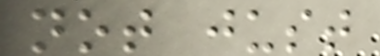not just
